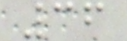36
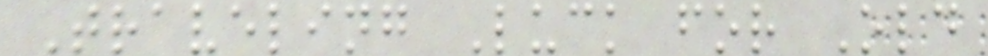Traveling Luck for Old
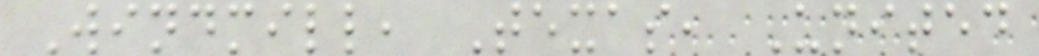Windmill, Texas, United
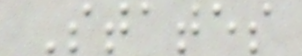States
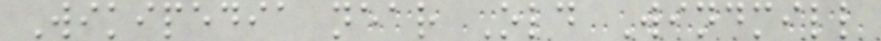Wikipedia near Old Windmill
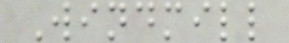Windmill
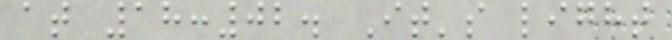at 18:02. It's light
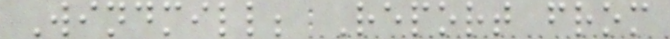Windmill; Report from
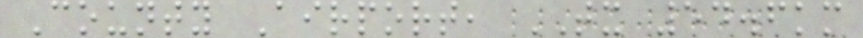County Airport, TX 54.6km
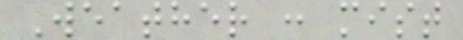Weather : mist
